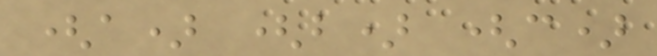(a) (b) (c)
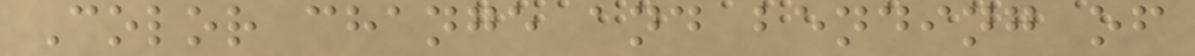Color change and bending of
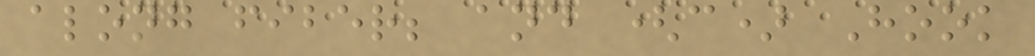along fiber; and (c) Hook
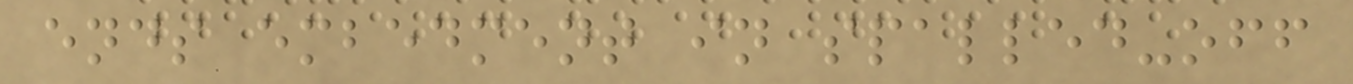ends embedment in spalled-off
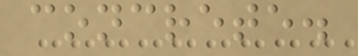concrete.
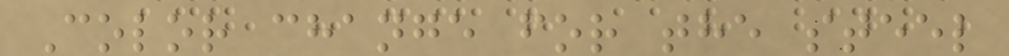Color change for the steel
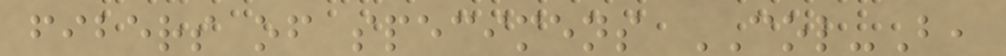fibers of specimens COL-B,
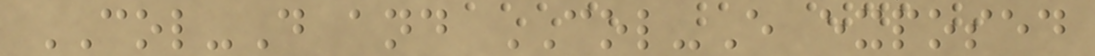COL-D and COL-E exposed
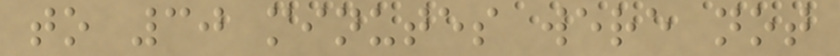to 30 minutes were not
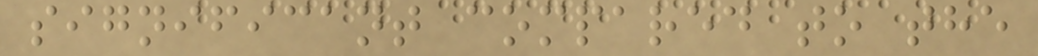significant compared to the
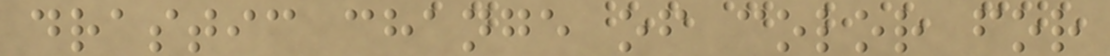drastic change of color for
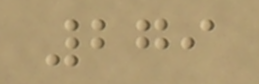279
